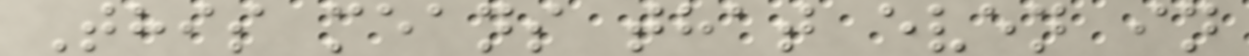This means that even in
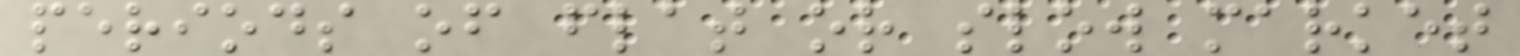periods of flat or slow market
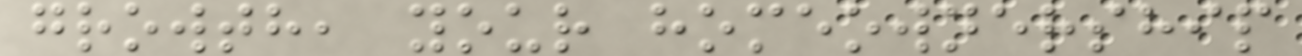growth, your homeownership
